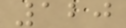120
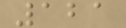121
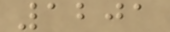1201
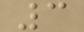3
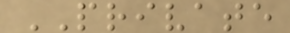PRIVATE
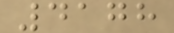4178
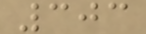303
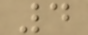4
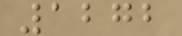1272
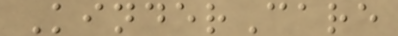KinderCare
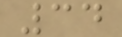34
